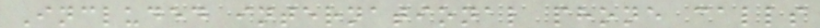Included international phone calls
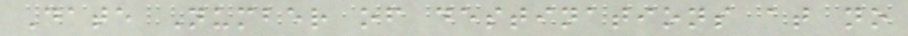Date Number of destinations at no
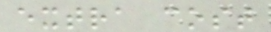extra cost
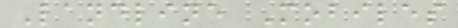Landline Mobiles
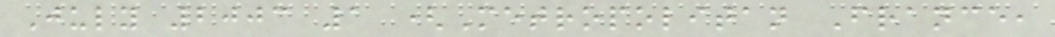July 2003 1 (Metropolitan France,
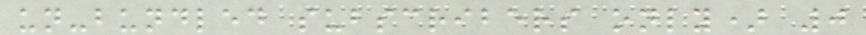un-bundled subscribers only) 0
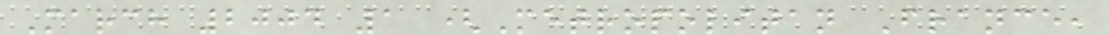March 2004 1 (Metropolitan France,
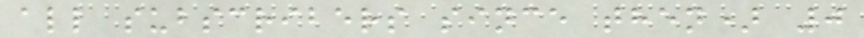all subscribers since then) 0
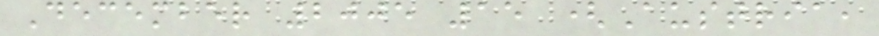December 2005 15 (Austria,
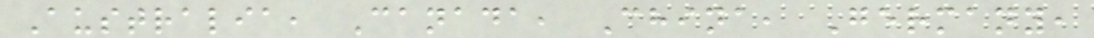Australia, Canada, China, Germany,
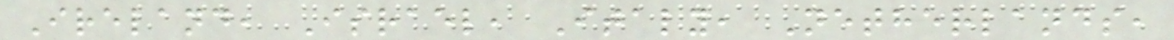Ireland, Israel, Italy, Netherlands,
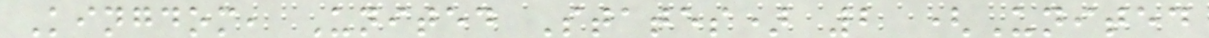Kingdom, United States) 2 (United
